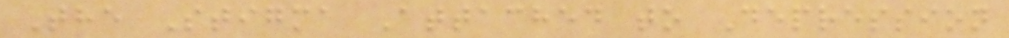The Stigma Attached to Depression
